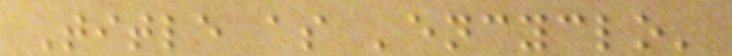Title as 'encyclo'
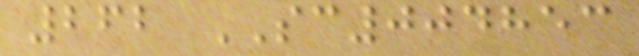262 SC004853
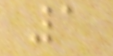1
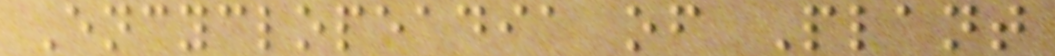Encyclopeadia of Plant
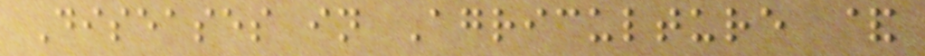Diseases in Agriculture &
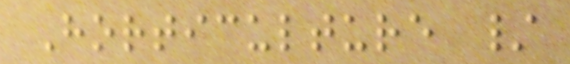Horticulture /
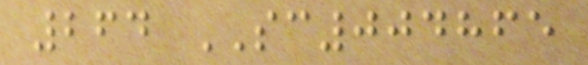264 SC004865
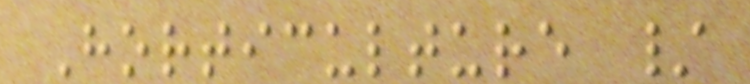Horticulture /
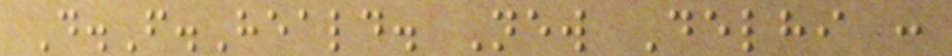D.F.Heald. New Delhi :
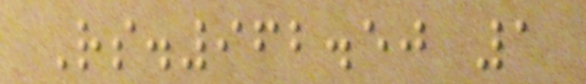Rs.962.50 1
